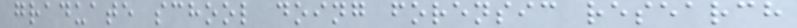graduate school doing forensic research
